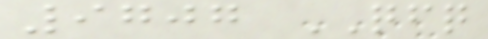9707 QFQ
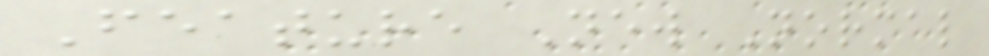Feature New Normal
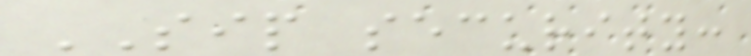SIP security:
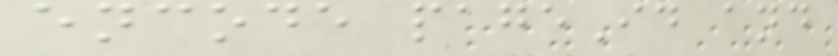encode pageId and
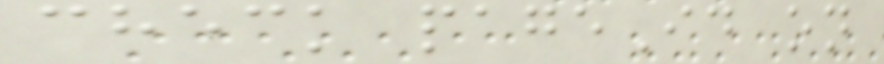check pageId on
